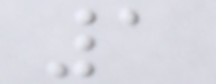1
